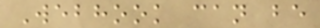Webhook can be
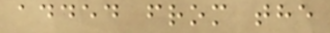added from the
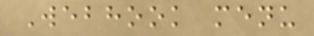Webhook menu
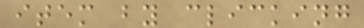item by clicking
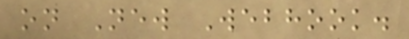on New Webhook.
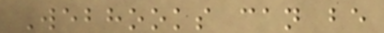Webhooks can be
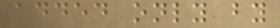added only by
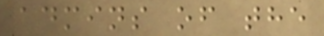admins of the
